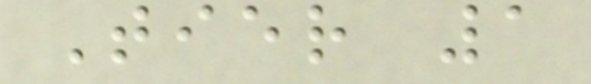Tier 1
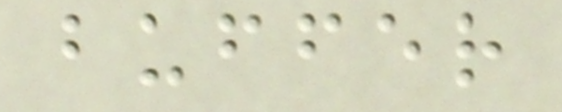buffer
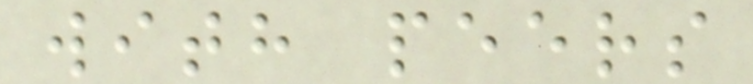with peers
